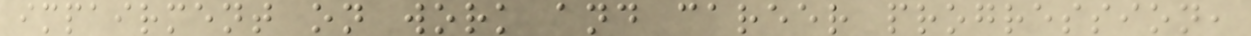impairment on work and career progression,
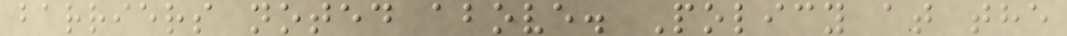barriers noted above. Policy at the
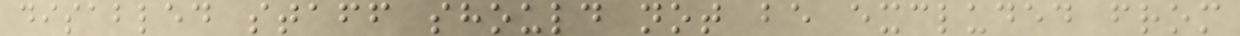disabled staff should not be excluded from
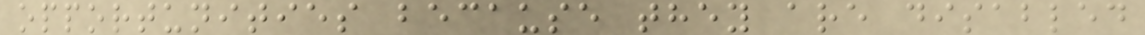opportunities because they are disabled
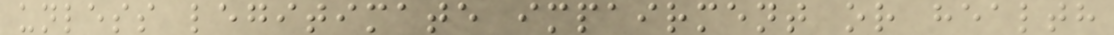unless legitimate impairment or health
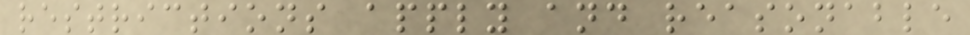restrictions apply and reasonable
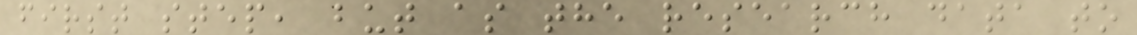first step, but as the research data to
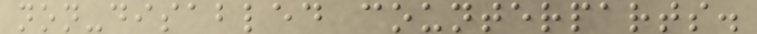non-disabled counterparts.
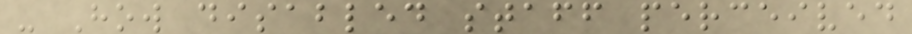- How disabled staff perceived
